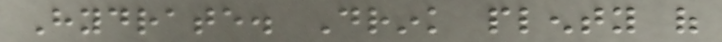Hydrate. Drink plenty of
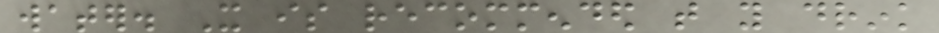water. It is recommended that you drink
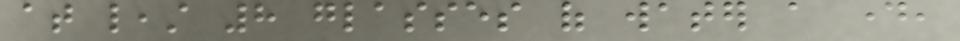at least 8 glasses of water a day,
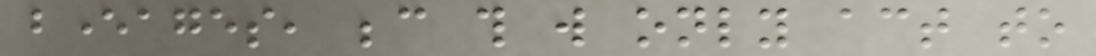beverages, because this will only act to
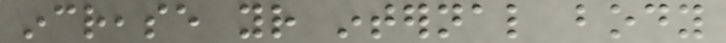increase your internal body
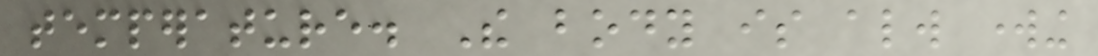temperature. The body is always working
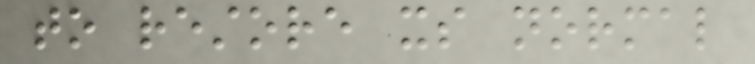to restore its normal
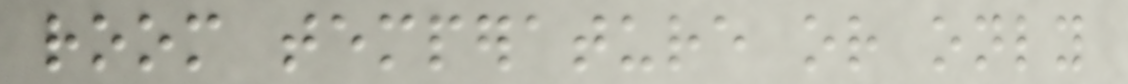room temperature or only
